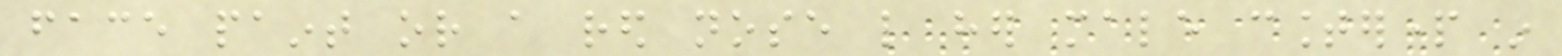face paint or a red nose like her male counterpart in
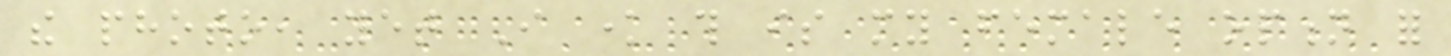the photo, yet I know this is my female option for
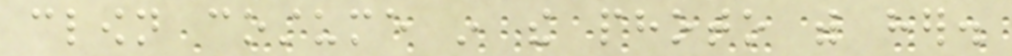clown costume in the photo with her.
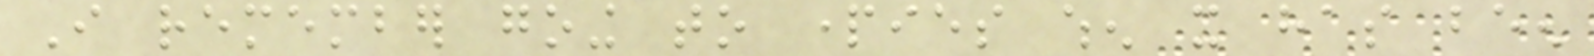I remember going to parties when it has been
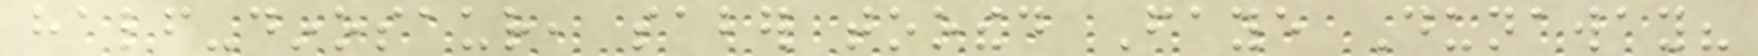half-dinosaur, saber toothed Faye Dunaway?
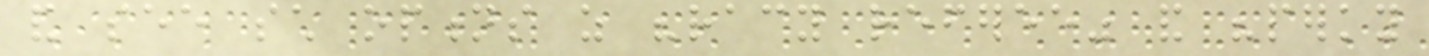and see such options as "racy referee" and "perky
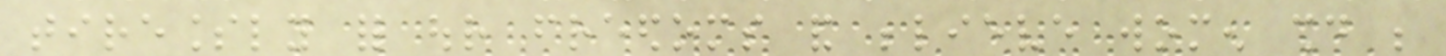tirelessly for our freedoms and believe women should be
